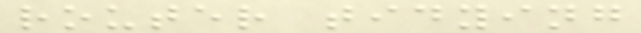router tidying
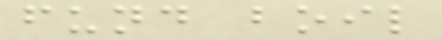fund boil
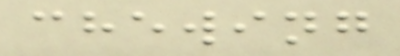chewing
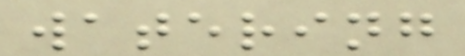watering
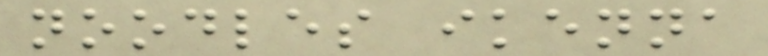noodles ikenna
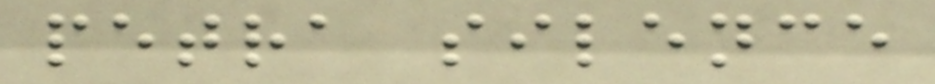petra silence
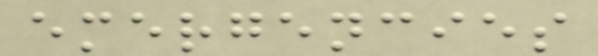emergencies
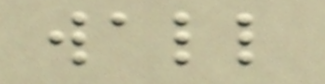wall
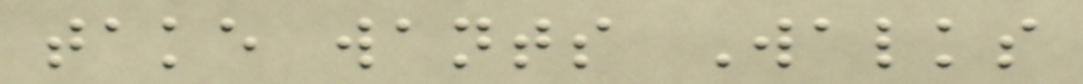take wants Walks
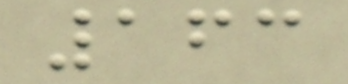163
